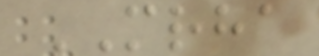MRHA
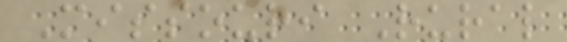Missouri Rural
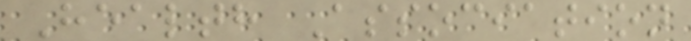Health Association
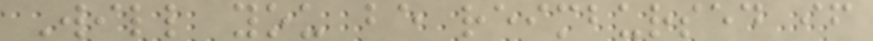Will you be reimbursed if
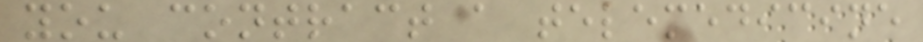you contract a telemedicine
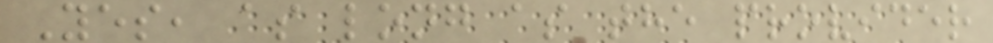Yes, as long as the provider
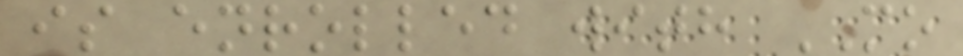is enrolled with MO
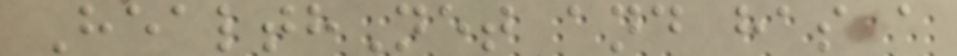HealthNet and has a
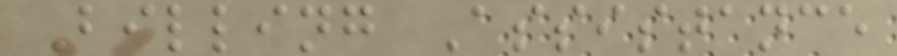Billing Assistance
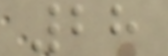28
